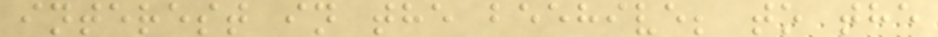interest in the beehive; to the
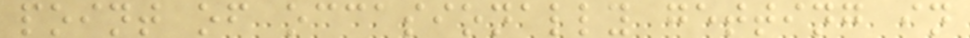point of occasionally getting in
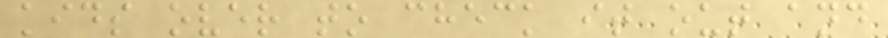kids over to check it out and
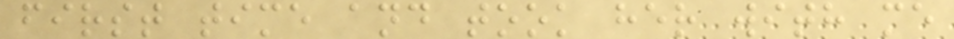first time and took her with me
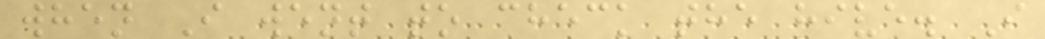when I went to check the hive. I
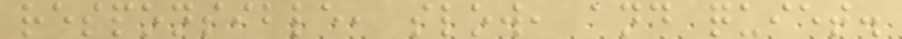responsible, slow, and quiet.
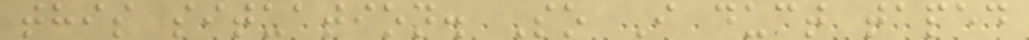this situation. So I duct taped
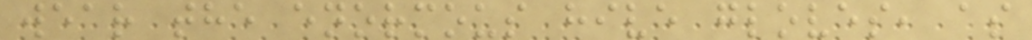wear the enormous hive gloves, as
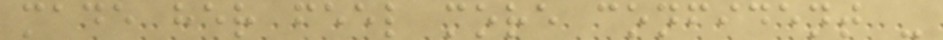made her feel more confident -
